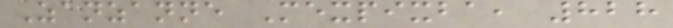Zanzanne Mexpixba, 828
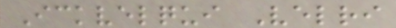Ickvelqui Velri
